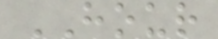HOUR
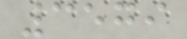3579
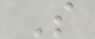S
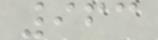963
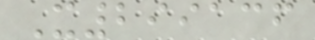X299136
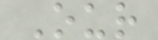Our
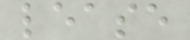lease
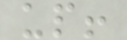up!
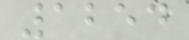1254
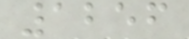1256
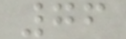76
